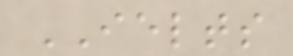IELTS
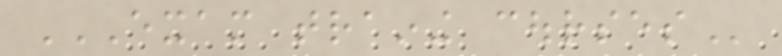EXAM TRAINING COURSES
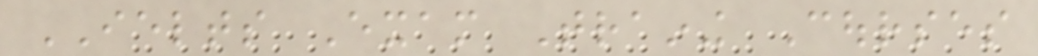IELTS Exam Training Courses
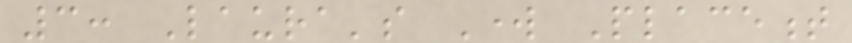3: Laura's Work Placement
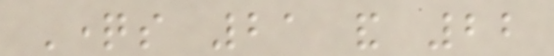Questions 21 and 22
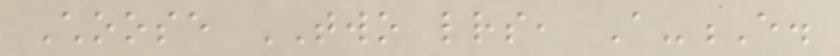Choose TWO letters, A-E.
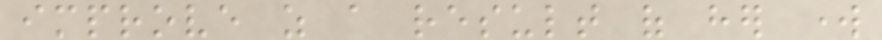improve as a result of her work
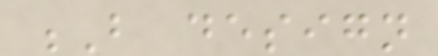B design
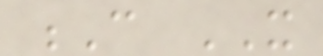C IT
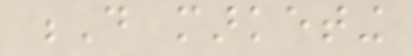D marketing
